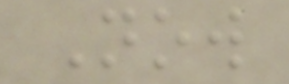Now
